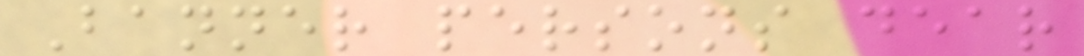Banner persons dear
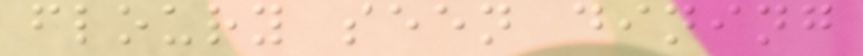floury seen dining
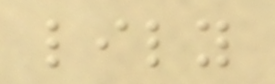lily
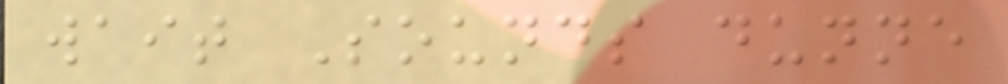wait Sounds dunne
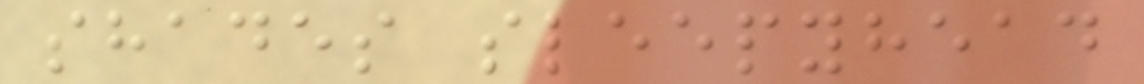shades sleepyhead
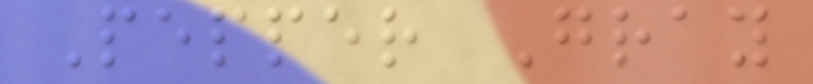Pepper Gray
